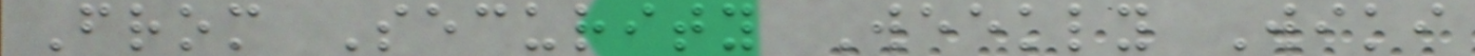From Security Weekly Wiki
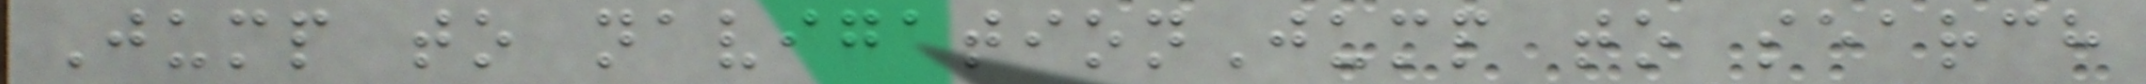Jump to navigationJump to search
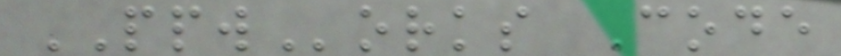PPWorks Code
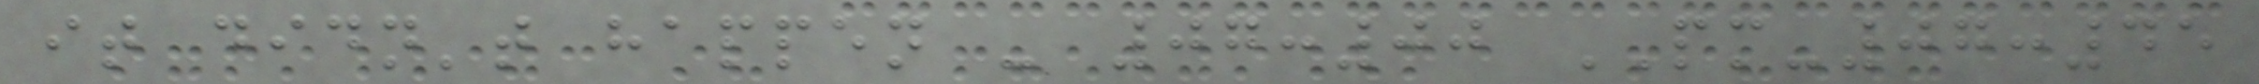it didn't happen - 07:00 PM-07:45
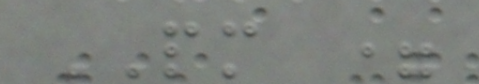PM =
